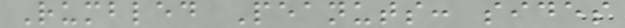Rumbled Peanuts: sides
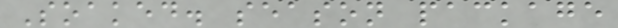Soaked. season package
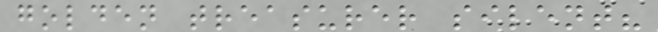golden treasurer silent?
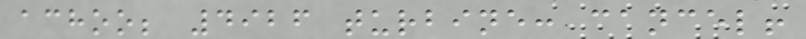achoo; 4926 turbine: cancel!
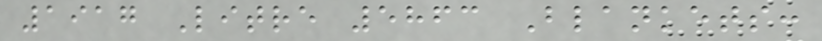1917 Litre 5863 Blankets:
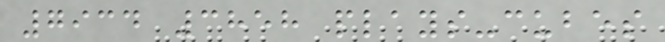7934 3858 plays-cubes
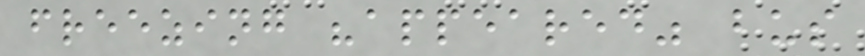freezing "appeared" bus
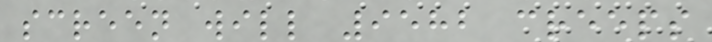screen will 9582 creeps
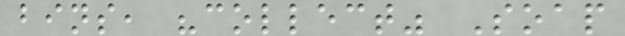bins, "collect" Soap
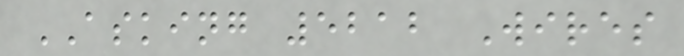ASKING 5212 Wires
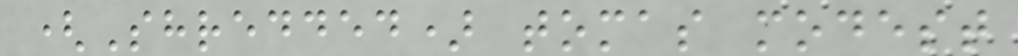(Shredded) tomas modest
